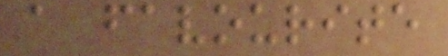a favourite
